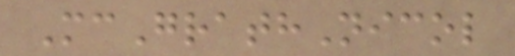McGrathNicol
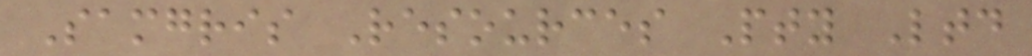Samgris Resources Pty Ltd
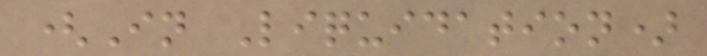(In Liquidation)
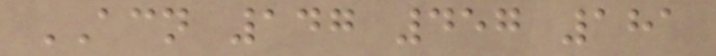ACN 147 457 181
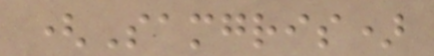(Samgris)
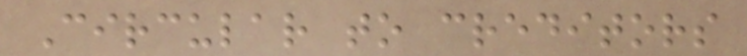Circular to creditors
